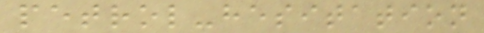petrol-hesitation
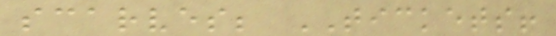scarves; TICKETS!
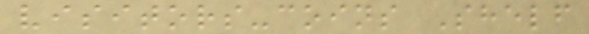visitors-coins Shelf
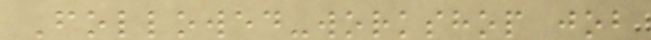Followed-workshop job
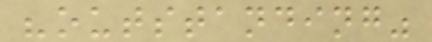"outstanding"
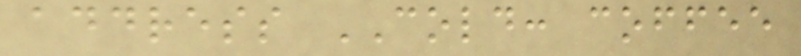address COLD: coffee
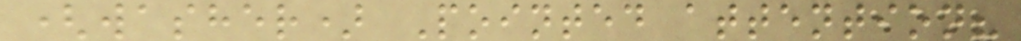(washer) Pointed attention?
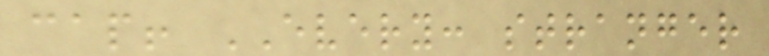cap! EVERY: stranger
